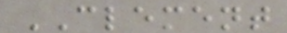CLEMENT
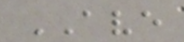AVE
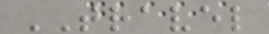TRAVEL
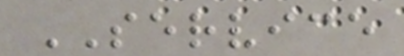SERVICE
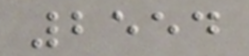2554
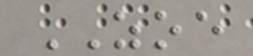ZOE
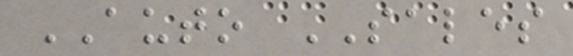AUTO SALES
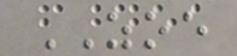ZOE
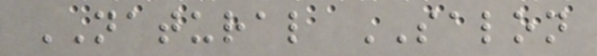NATURAL SALON
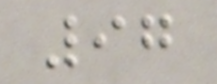97
